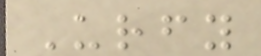Urfy
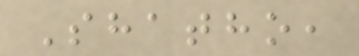Shatho,
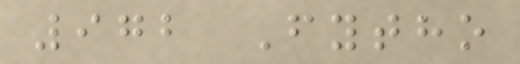972 Fytho
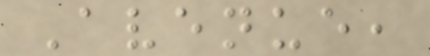Avenue,
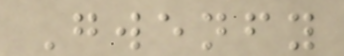Gwenfy
